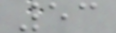53
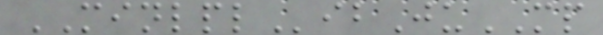MINLPLibJuMP
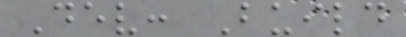Dev: Build
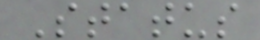Status
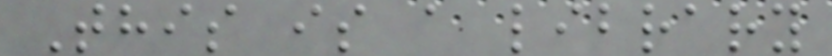This is a library
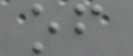of
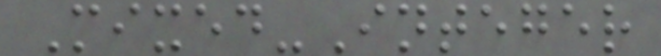Mixed-Integer
